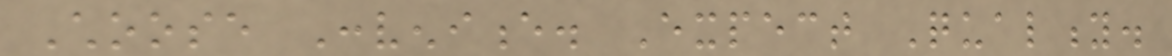Choose Convenience. Expect Quality.
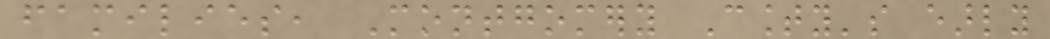families, Montgomery County's early
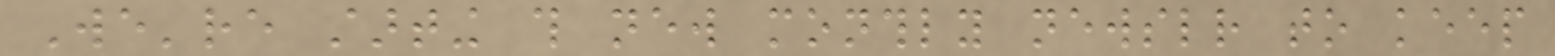We're starting this new monthly newsletter to keep
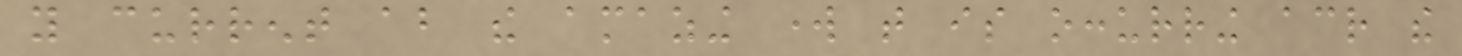you current about the amazing work that is occurring across the
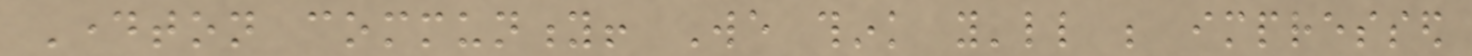Dayton community! We think you'll be impressed
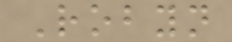Robyn
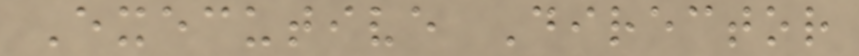Executive Director
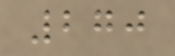270
